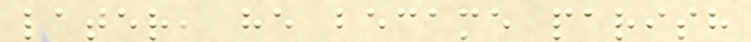later, he became parish
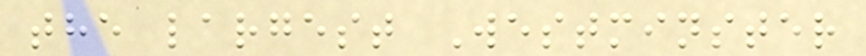the largest Westminster
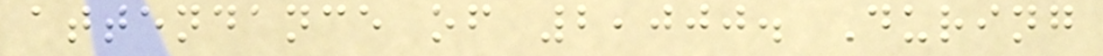attendance of 2,000. During
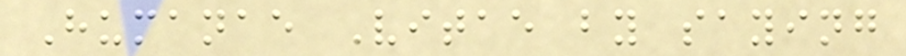Humanae Vitae by saying
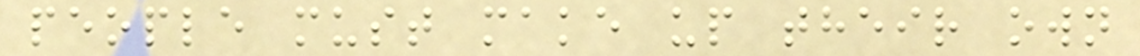people must make up their own
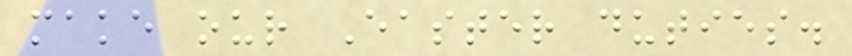make our Easter duties.
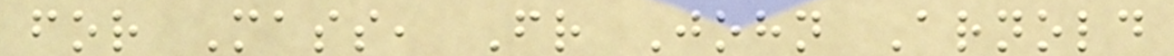for Mass, Fr John Arnold
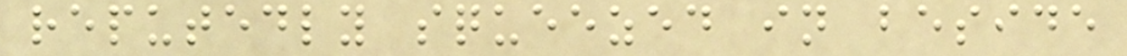reputedly squeezed in beside
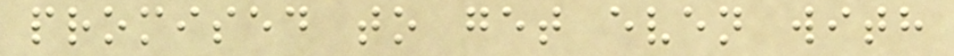promised to get even with
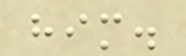him.
